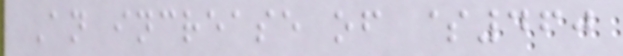An increase of $460
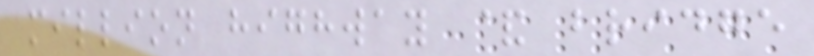million highway & bridge
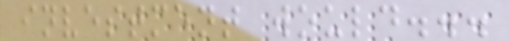investment would...
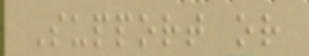Support or
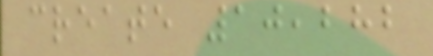create 10,282
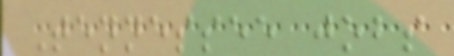Tennessee jobs
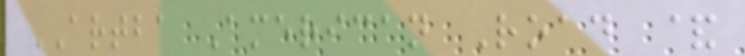ARTBA American Road &
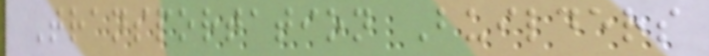Transportation Builders
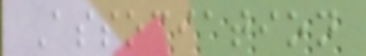Association
